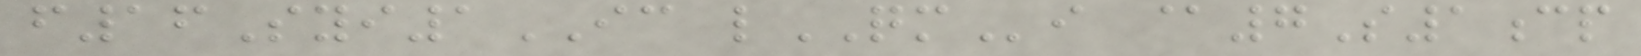f16Syi1IC lQMi @7S1cp
